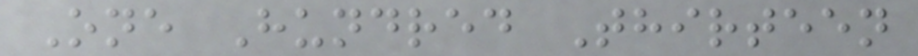One Hundred Thirteen
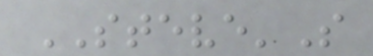STEVE'S
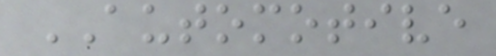AUTOMOTIVE
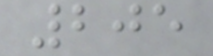205
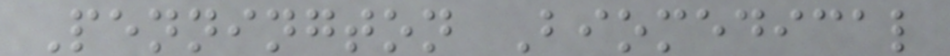Pennington Biomedical
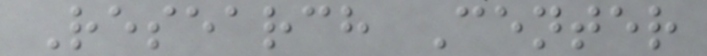Research Center
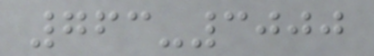763-3000
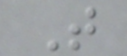T
